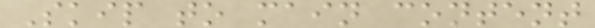Skip to main content
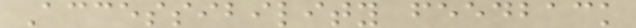Accessibility feedback
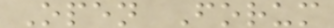Open Forum
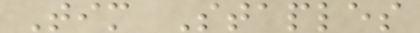Tim Staples
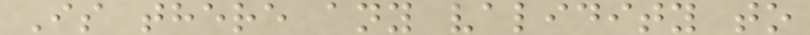Is there any validity to
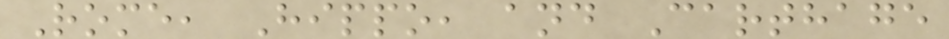Rome, Hippo, and Carthage
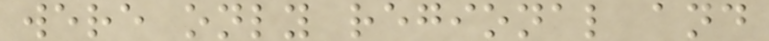were only regional and
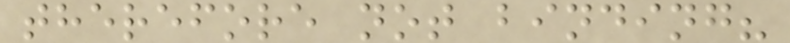therefore not binding?
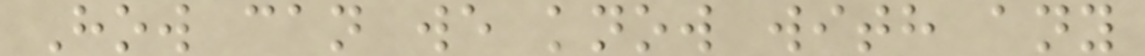How can we know with any
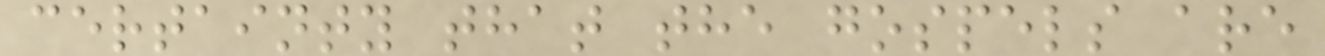certainty that the gospels are
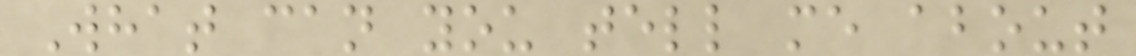What can you tell me about
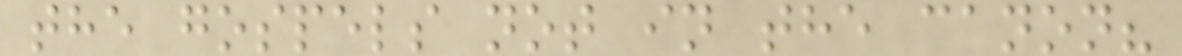the gospels not in the canon?
